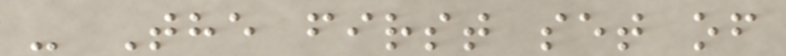- The first set of
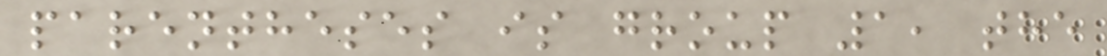parentheses is group 1, the
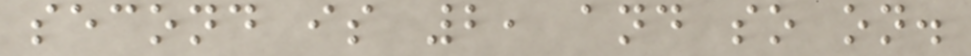second is 2, and so on.
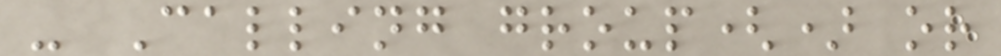- Calling group() or
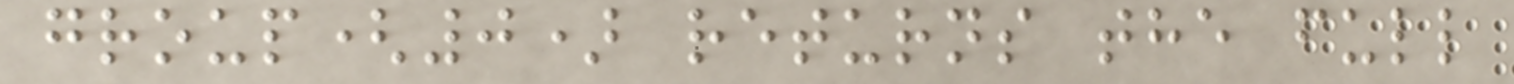group(0) returns the full
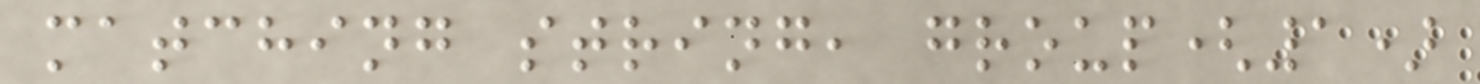matching string, group(1)
